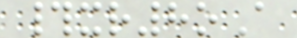#xr8oA
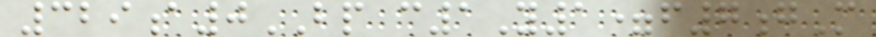329a0BP c1Y1=f7gM
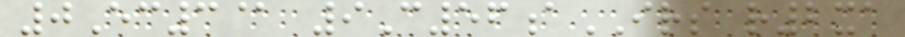0Ec3@ 9C56aIRS r2xa
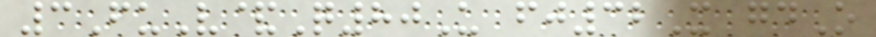3FuV&Q80U fj32X gdO
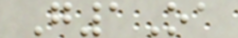G1Oa
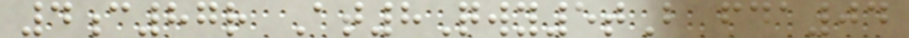4c87r At8Qwy5tB fda04
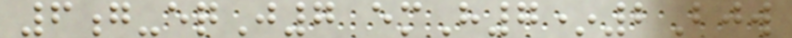6g-eqJ7 emH7*2Bjw
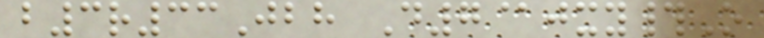b3r33Jbh D7@jxy#O
